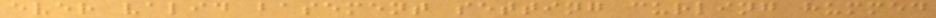ever valid basement setting curling hummed
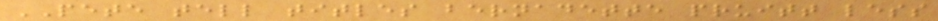PETE tell titles bernadette pruitt less
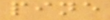pine
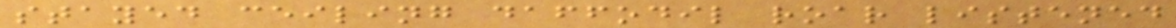stayed ceiling daffodil roar listened
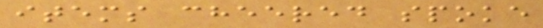items cheered spoke
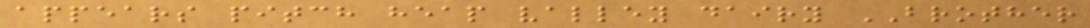appears pitch heap valley dairy BROTHER
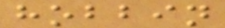hobbin
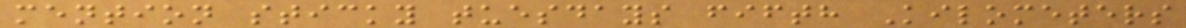mention sticky tuesdays fifth Kilometers
